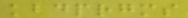kbdprgms
